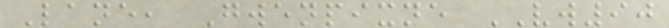Lane, Gwenpixne VW90
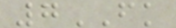7FK
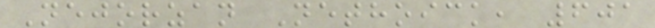Nejorzan Nethoick, 601
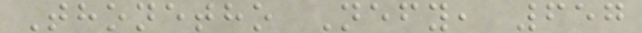Thonetho Nefy, 657
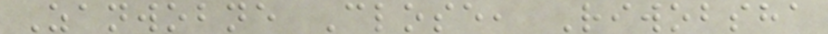Zanwobne Close, Riwobsha
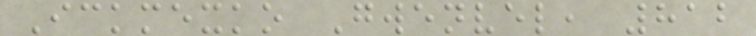Ickmexko Gwenvel, 812
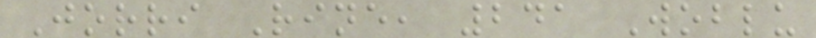Jorri Rine, 241 Woblu
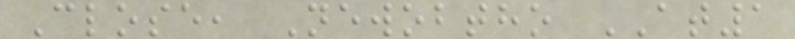Close, Newobtho AT1
